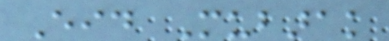Eid Mubarak
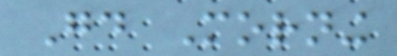Good Morning
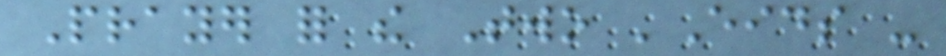Prayer for the Two 'Eids -
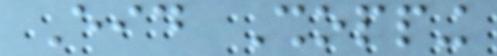Eid Shopping
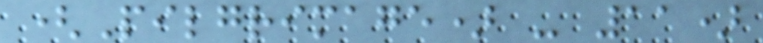(Pilgrimage) - 11)
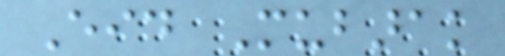Eid Mubarak
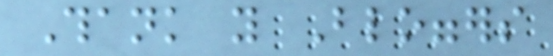Thank you Bloggers
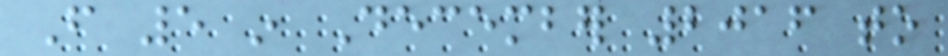From 5 in December 2016 to
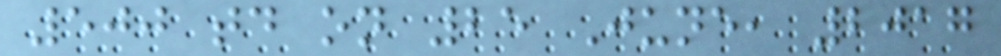500 today on 25 June, 2017
